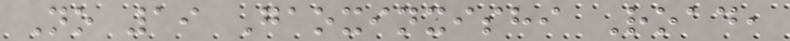No 19 Gaoxinxishi Road,
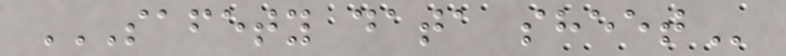SAFETY DATA SHEET
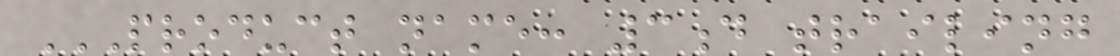PRODUCT NAME: 3D TRAILING
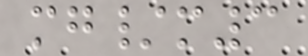mg/m3
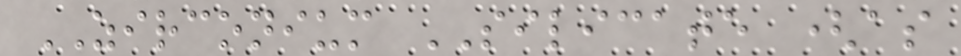ZIRCONIUM SILICATE (as
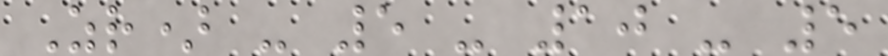Zr) - 5 - 10 - 5
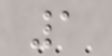1
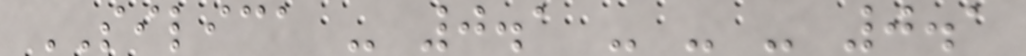SILICA - 0.1 - - - 0.1
